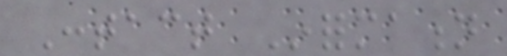Contact Information
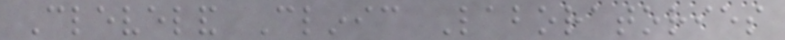Cleveland Clinic Laboratories
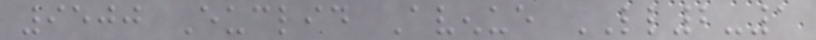9500 Euclid Avenue LL2-1
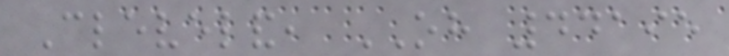Cleveland, OH 44195
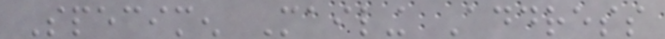Specimen Mailing Address
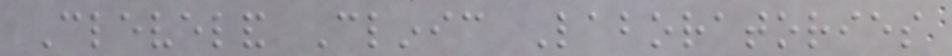Cleveland Clinic Laboratories
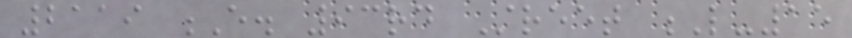2119 E. 93rd Street L-15
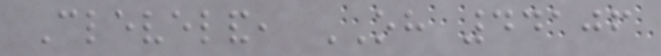Cleveland, OH 44106
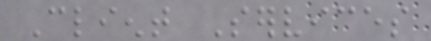Client Services
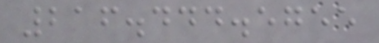216.444.5755
